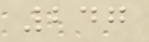247
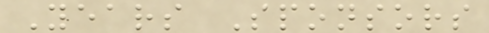Years Sponsors
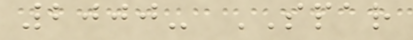2000- SPAR
